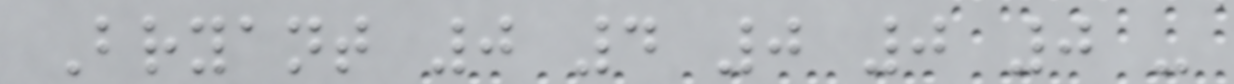Bryant 0 4 0 0 0 -
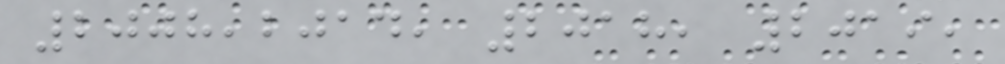2008,2014, 2018, 2019,
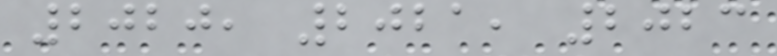2020, 2021, 2023
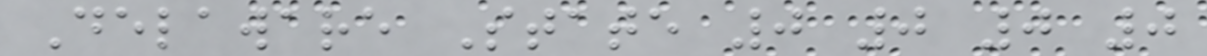Delaware State 0 0 0 0
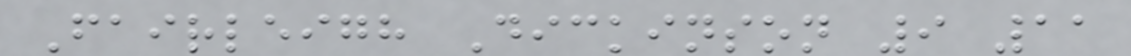Fairleigh Dickinson 9 11
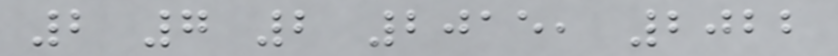2 7 2 2015, 2022
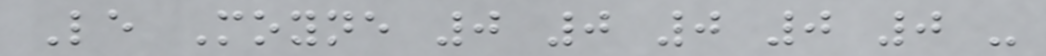Le Moyne 0 0 0 0 0 -
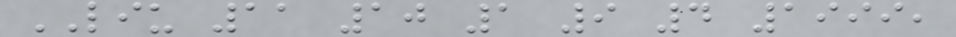LIU 11 10 1 9 4 1999,
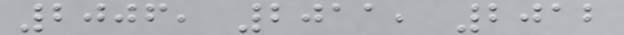2006, 2011, 2012
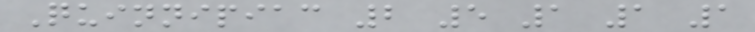Quinnipiac 2 5 1 1 1
